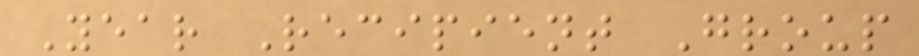Year Recipient Group
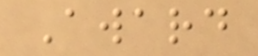Award
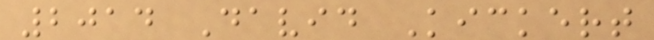2014 David Kickert
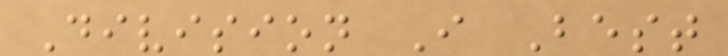Division I Best
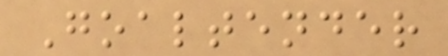Goaltender
